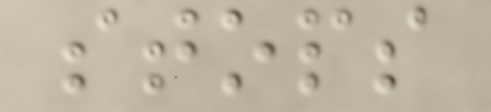stops
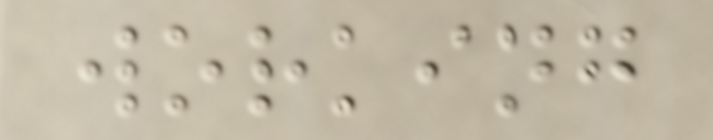working
